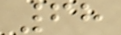68
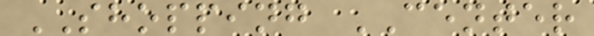SHOPPING CENTER
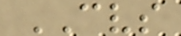CVS
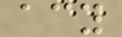acy
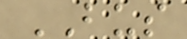BUS
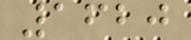1620
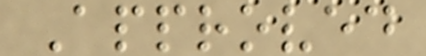Approved
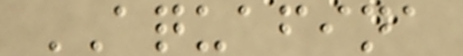AQUAFINA
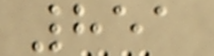851
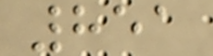851
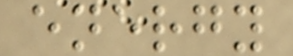energy
